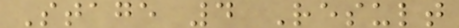Stage 4 Result
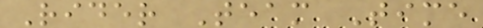Rider Team Time
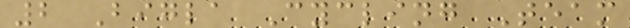2 Bigla Cycling Team
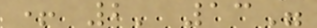+ 2' 13"
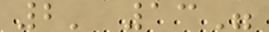2' 13"
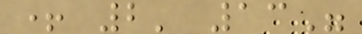+ 2' 13"
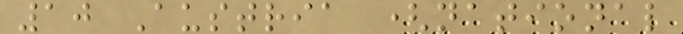10 Austria (national
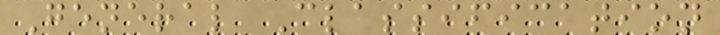General Classification
